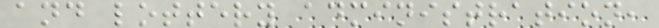and lottery administration,
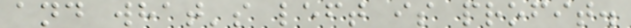and what's left is profit.
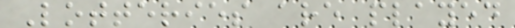Lotteries are played
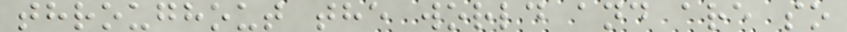throughout the world and are so
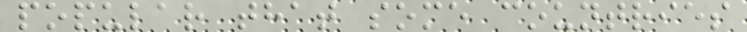popular that some countries
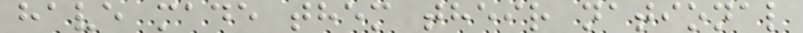have made them their national
